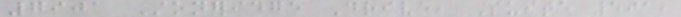7901 Stoneridge Drive, Suite 501,
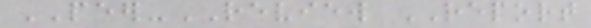PEER-REVIEW REPORT
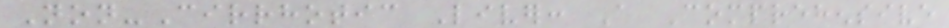Non-Cirrhotic Liver: A Comprehensive
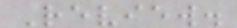Review.
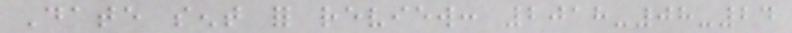Date sent for review: 2018-08-24
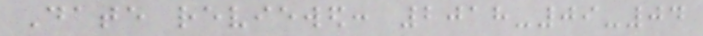Date reviewed: 2018-09-04
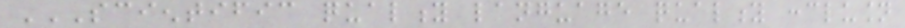SCIENTIFIC QUALITY LANGUAGE QUALITY CONCLUSION
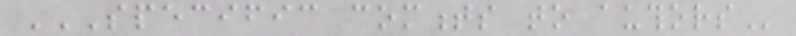SPECIFIC COMMENTS TO AUTHORS
